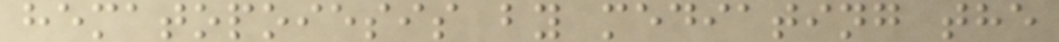hematopoiesis by mediating the
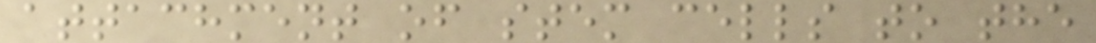attachment of stem cells to the
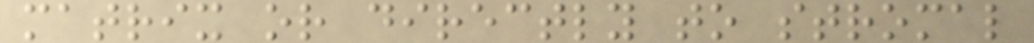matrix or directly to stromal
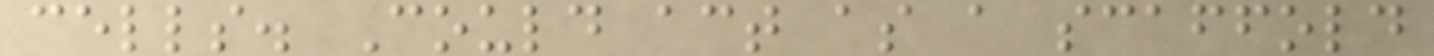cells. Could act as a scaffold
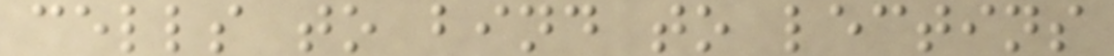cells to bind to lectins
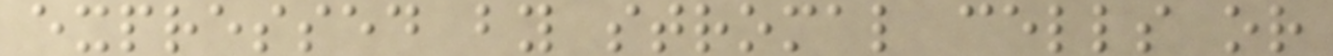expressed by stromal cells or
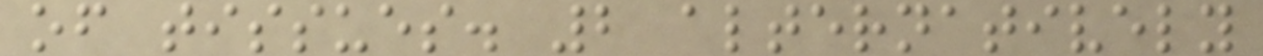of tissues. 2 alternatively
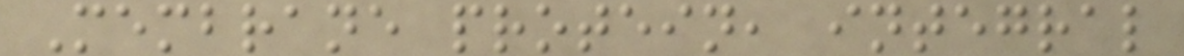Membrane protein, integral
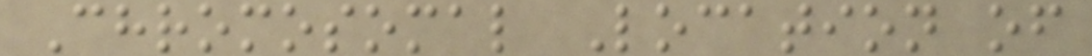Chromosomal Location of
